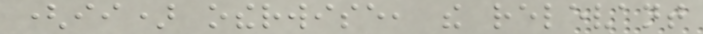(ii) otherwise, the relevant
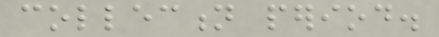collection period.
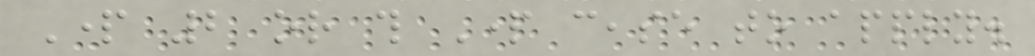Part 2 or this Part cease to apply.
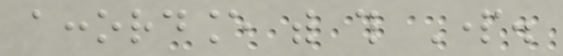accordance with this Part.
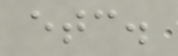etc.
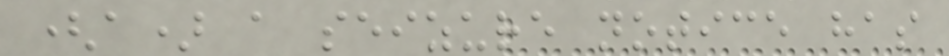(a) a seizure notice has
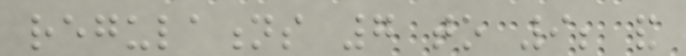regulations 7 to 9; and
